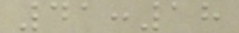41:18
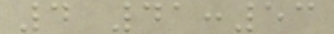4 41:53
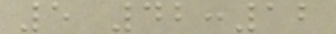5 42:12
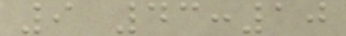9 43:10
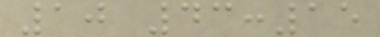10 43:15
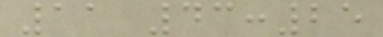11 43:25
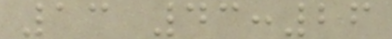13 43:26
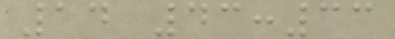14 43:33
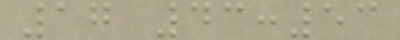17 43:53
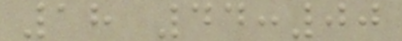18 44:00
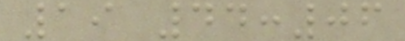19 44:06
